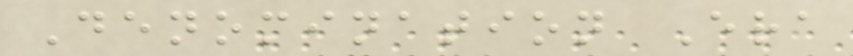Denomination Era
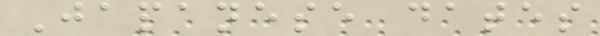Japanese dates
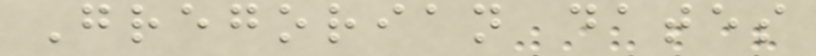Gregorian dates
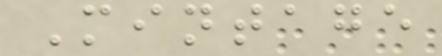Mintage
